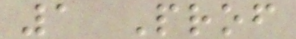1 Prof
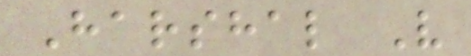Harshal V
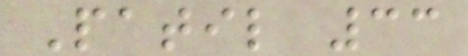Patil 33
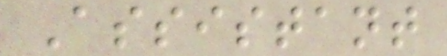Assistant
